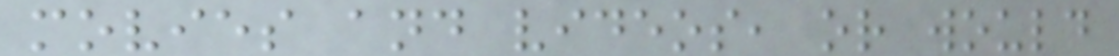movies and videos, or would
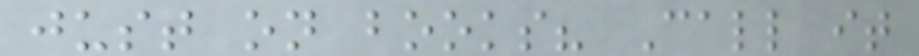just on books? Call it
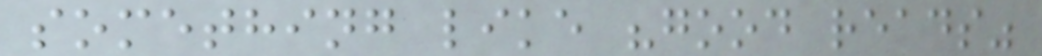something like "good reads"
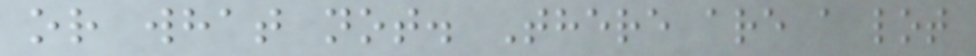or what not. There are a lot
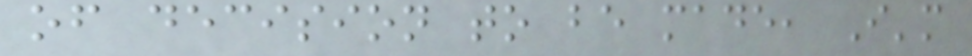of decision to be made, I'm
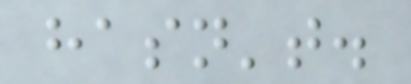hasn't.
